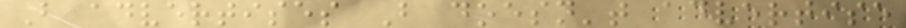B advertises B doesn't advertise
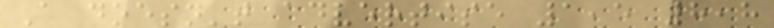A doesn't advertise 1,5 8,8
